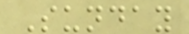Sunday
